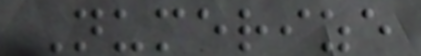Numerize
